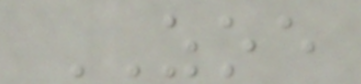ZOE
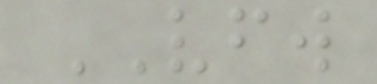VFW
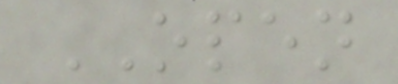OPEN
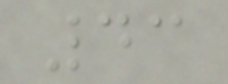43
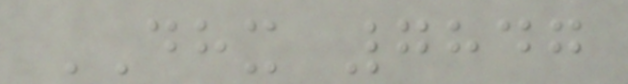DHX 7847
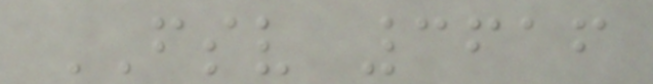FSV 3616
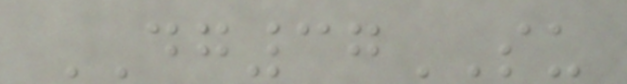DG37SU
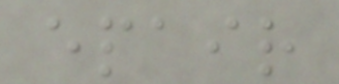epair
